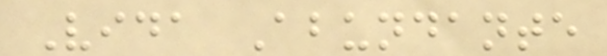Vida Abundante
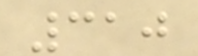310
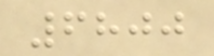6800
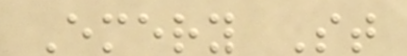Emery St
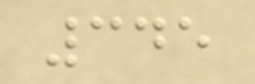345
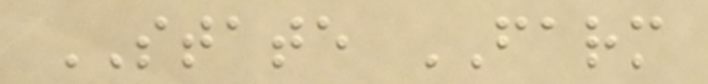STATE FARM
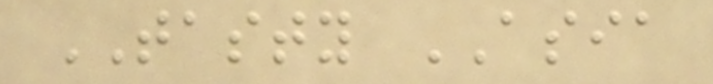TASTY ASIA
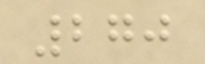270
